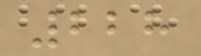228
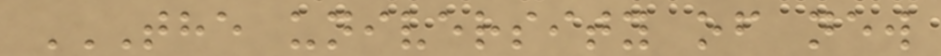THE UNIVERSITY OF NEW
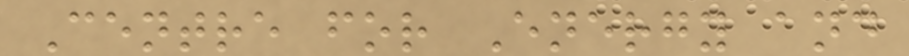Centre for Energy and
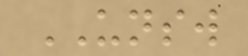UNSW
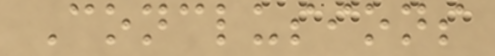Conclusions
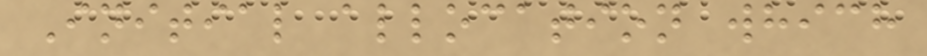Initial allocation which
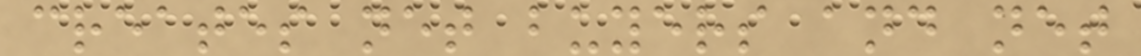creates net buyers and net
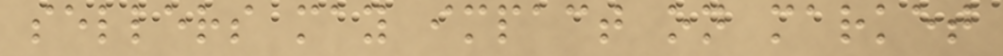sellers may impact on market
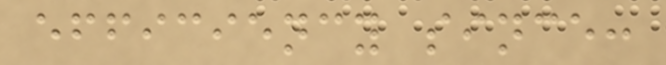efficiency since:
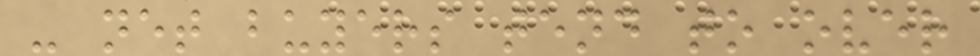- net buyers tend to over
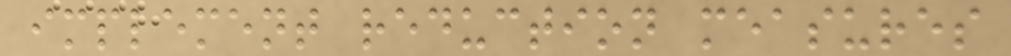implement reduction measures
